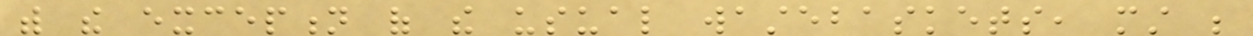with the exception of the usual wastebaskets, must be
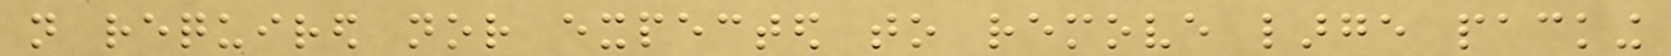not required nor expected to remove large packing
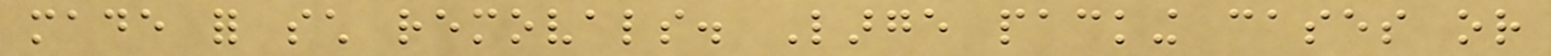made for such removals. Large packing cases or
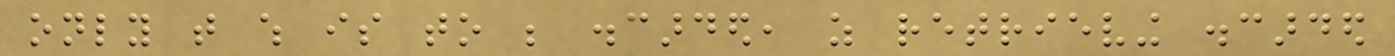only that which is to be discarded, as retrieving discarded
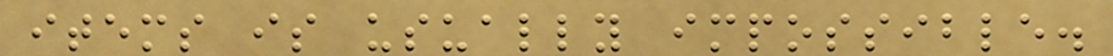items is usually impossible.
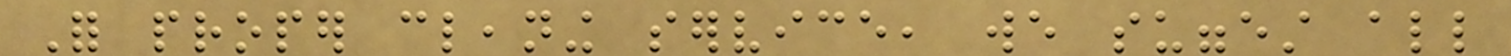For proper cleaning service, we suggest all
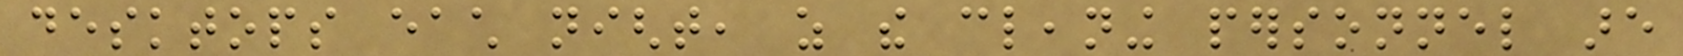desktops each night, as the cleaning personnel are
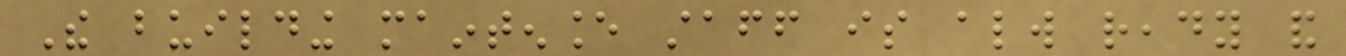The building maintenance staff is always ready and
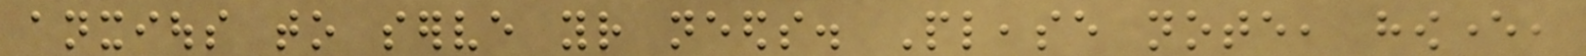anxious to serve your needs. Please note, however,
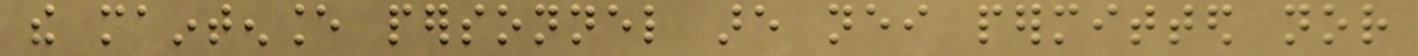the maintenance personnel are neither permitted nor
